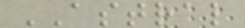ASTRAL
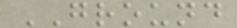GROUND
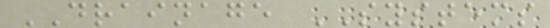DRAINAGE SYSTEMS
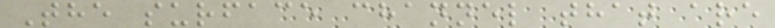The surface channel that are
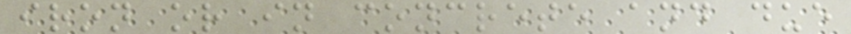iron or in concrete and due
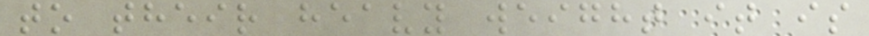to their heavy weight it is
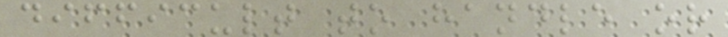difficult to handle or
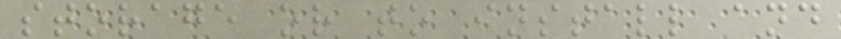storage or to install and
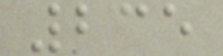235
